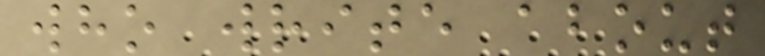who write about
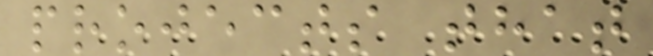projects that
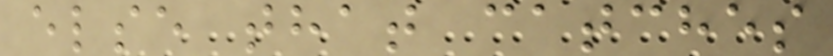else that catches
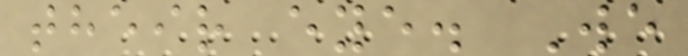their eye. We
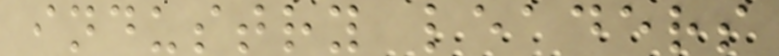industry leaders
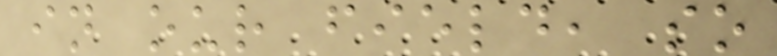in our field, so
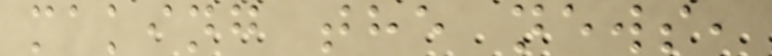making the news,
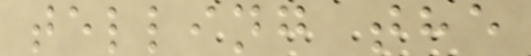telling the
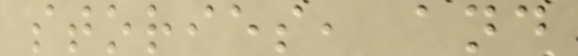stories, and
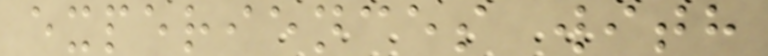experiences with
